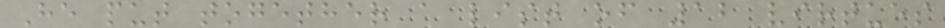He put together a list of 12 virtues
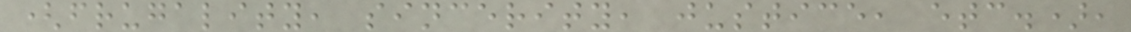(frugality, sincerity, justice, etc.),
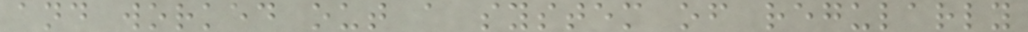and worked out a system of regularly
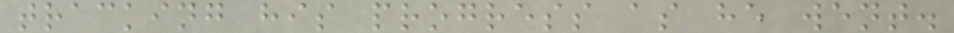tracking his progress as he went.
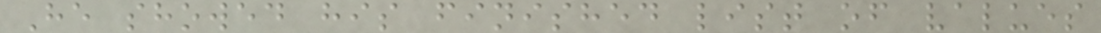He showed his finished list of values
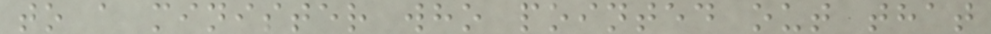to a minister who pointed out that
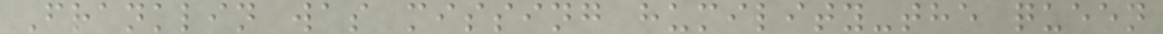Franklin was missing humility-the queen
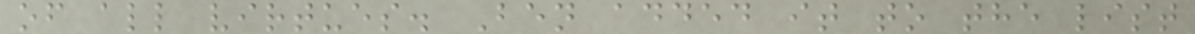of all virtues. Ben added it to the list
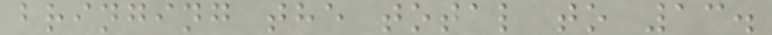bringing the total to 13.
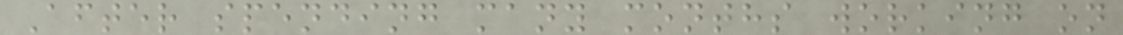After spending many months working on
